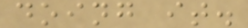doing it.
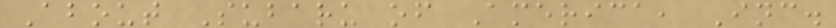About Subaru of America, Inc.
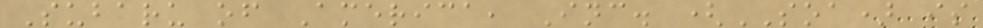Subaru of America, Inc. (SOA) is
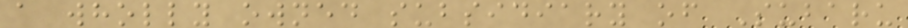a wholly owned subsidiary of Subaru
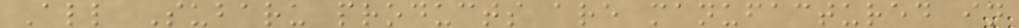All Subaru products are manufactured in
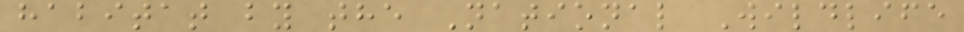habitat by the National Wildlife
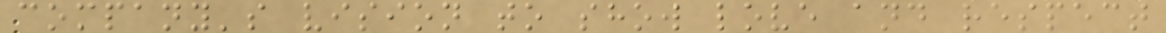company's vision to show love and respect
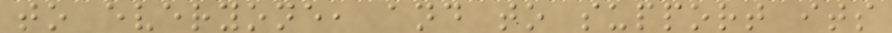to everyone, and to support its
